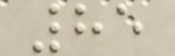85
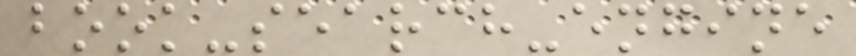book-search-engine
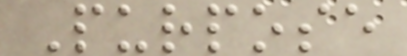Purpose
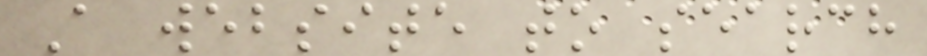A website to search
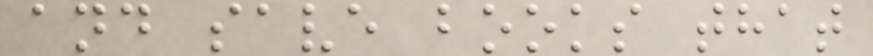and save books that
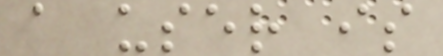a user is
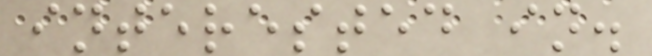interested in.
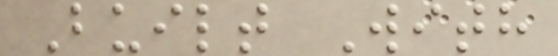Built With
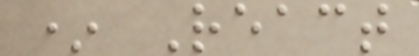* React
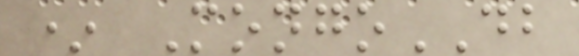* MongoDB
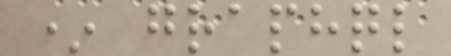* graphql
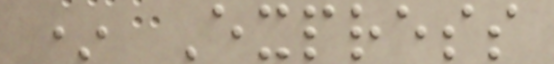* Express
